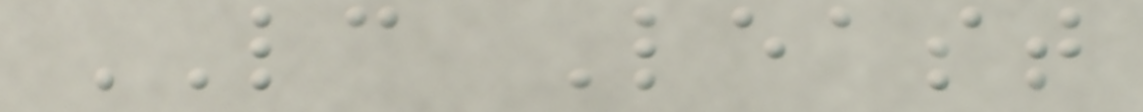LC Least
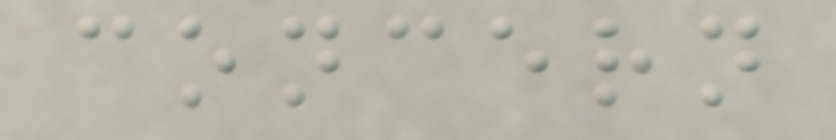concern
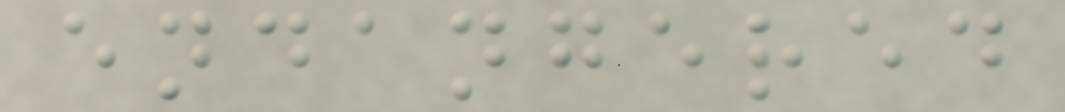endangered
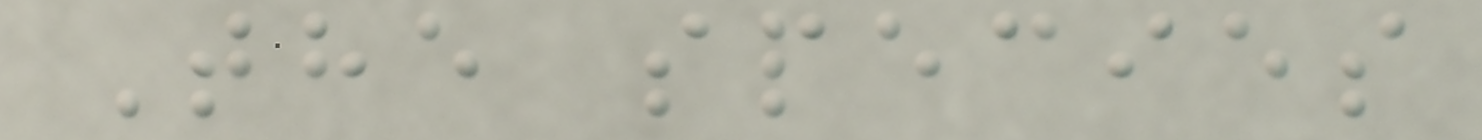The species
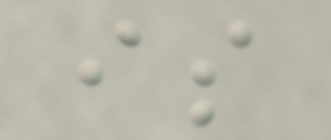is
